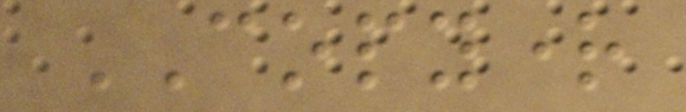COPYRIGHT
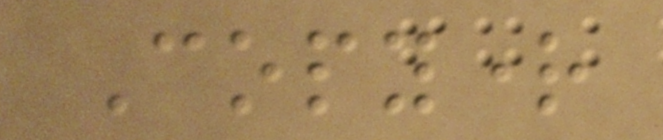Copyright
